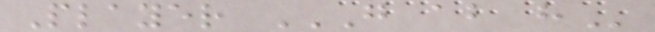Player G AB H
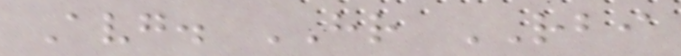Avg. HR RBI
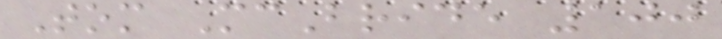Tom McBride 100
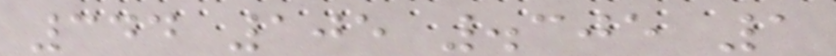344 105 .305 1
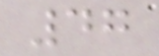47
